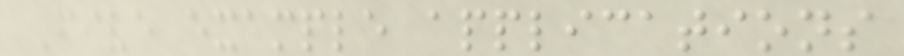Five example applications
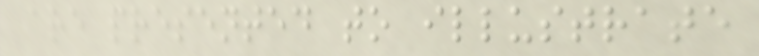are presented to illustrate
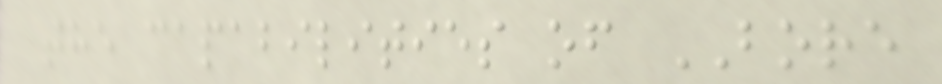the capabilities of BORE
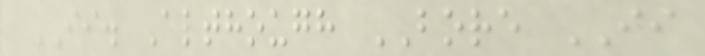II. Although BORE II
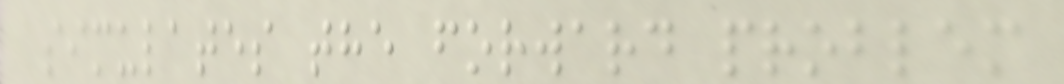simulates the forward problem
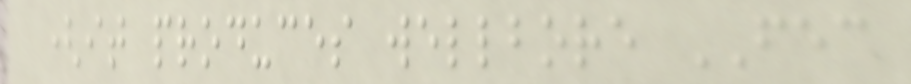(it produces wellbore FEC
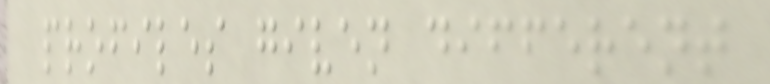profiles given different
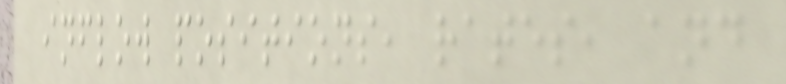inflow positions, rates, and
